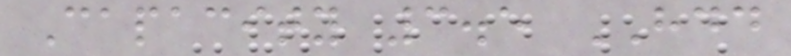Capacity 3.5 HDD
